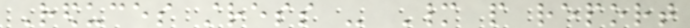Reduces stress - Many people report
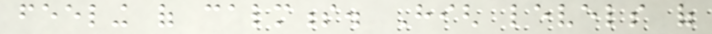feeling of calmness. High levels of
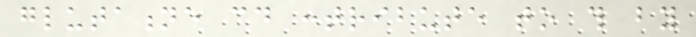glutatione could contribute to this by
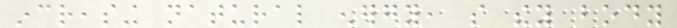increasing natural energy, so they body
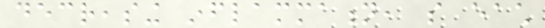decreasing inflammation, so each
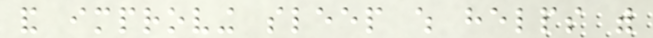and improving sleep which helps with
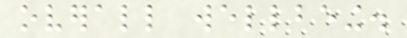overall wellbeing.
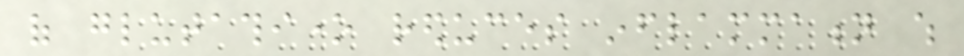of glutathione reduces inflammation which
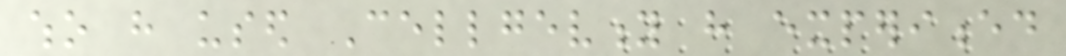who have used Cellgevity have experienced
